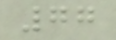77
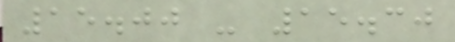15.00 - 15.30
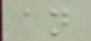an
